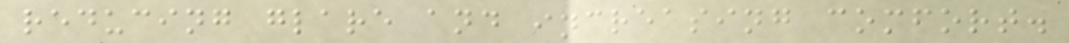reducing glare and increasing comfort.
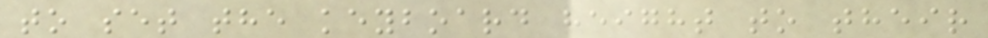to set the keyboard height to their
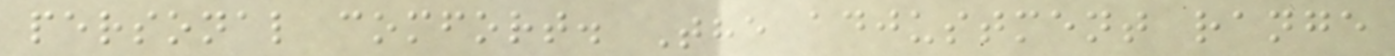personal comfort. The adjustment range
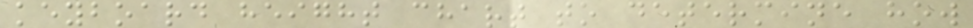keyboard height chart to determine how
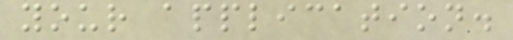your application.
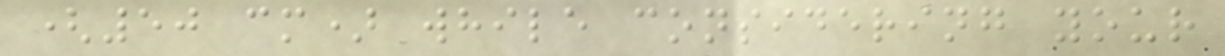(50 cm) while considering your
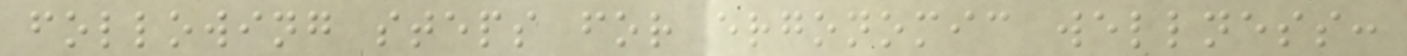following steps for ergonomic wellness:
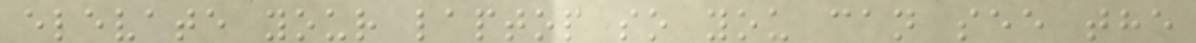elevate your laptop so you can see the
